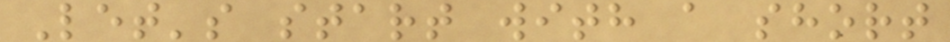Let's start with a short
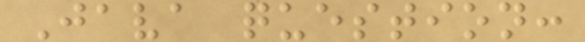Java question:
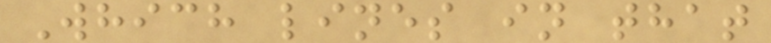Which lines in that
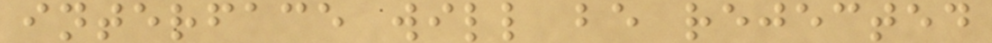interface will be rejected
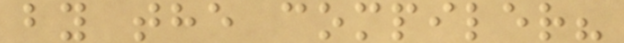by the compiler?
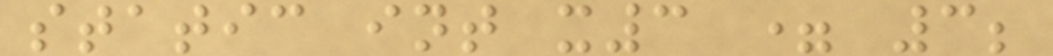static int x3 = 3;
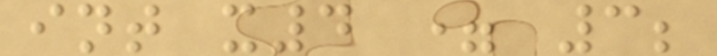int x4 = 3;
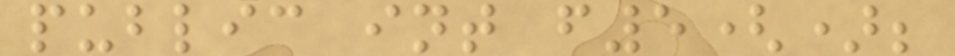public int f5();
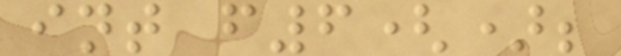int f6();
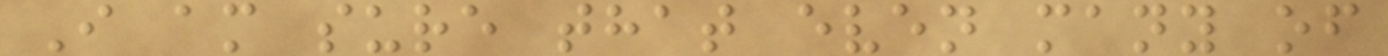I am sure that even many of
